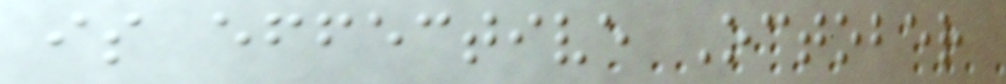is effective October
